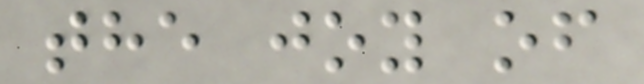the joy of
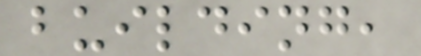building,
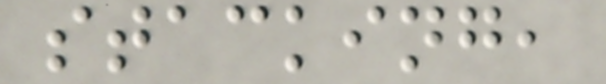stacking,
